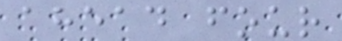ahead four
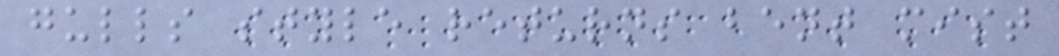gulls style returns bent mist
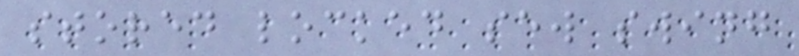stored locked sew swing
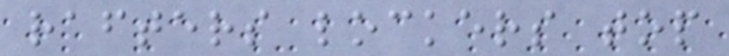rafters lockers top
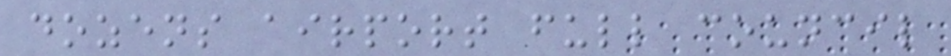dozens airport full council
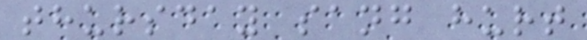thursday sang hurt
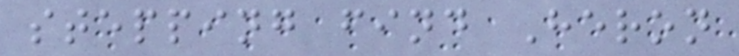stepping find Heron
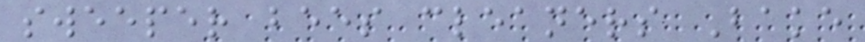sweeper bees cleaners Bake
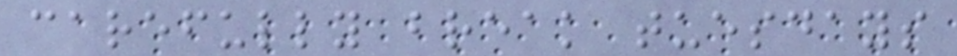carefully break tuesdays
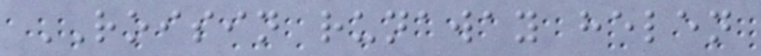ROISIN runaway helen
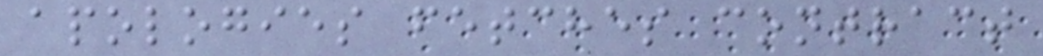apologies fetches contract
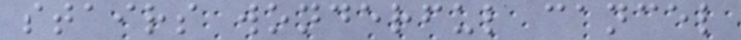stairs wonderful cancel
